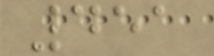451
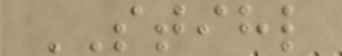STIHL
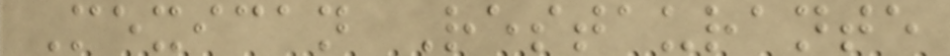Mexican Restaurante
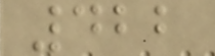422
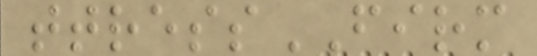ttressFIRM
